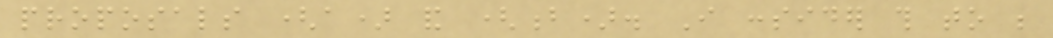proposals (a) and (b). I consider this to be
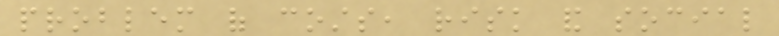problem of costs, risk and social
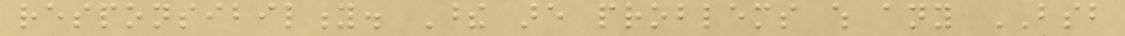responsibility. These are problems which any BSB
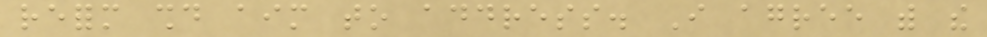reform should aim to address. I agree with the
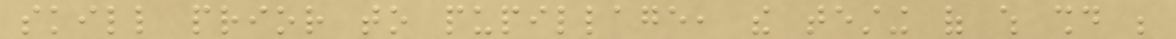skill prior to pupillage, the testing of which should be
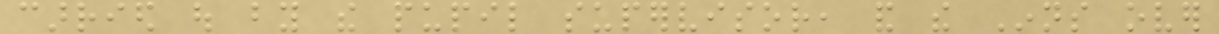carried out by the pupil supervisor, and the Inns over
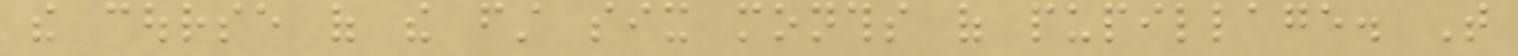the course of the first six months of pupillage. That
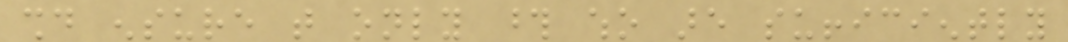should ensure that only those who are sufficiently
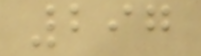297
